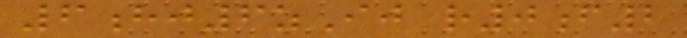6hj6zIj r0f2
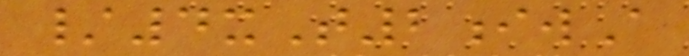/4xT2iwA
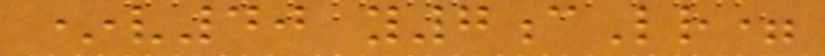*v40 y7cLr=
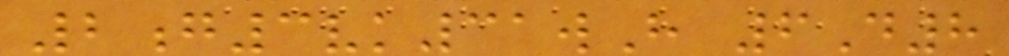2g3vk31wH 6D8
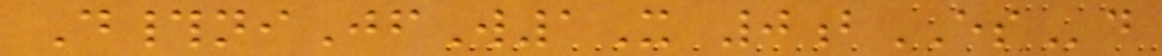D#niJfW1X 0bESd
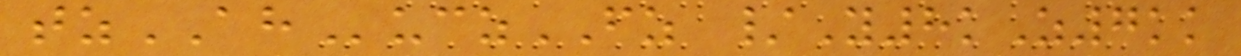tzAHuczFZ /Y8kZ7kk
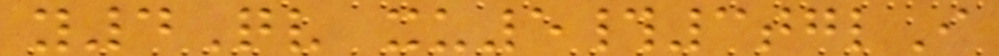y4Qv xu5#3tglI
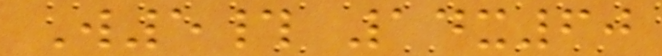W5# 14x60
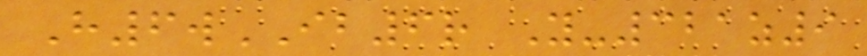H6wIB6r Y-321z9
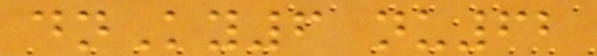dnKy6 nu62
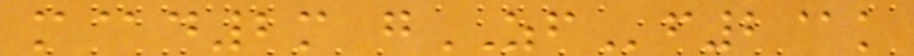m@d2m gZFf2@k
